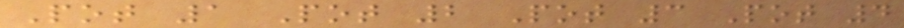Pot 1 Pot 2 Pot 3 Pot 4
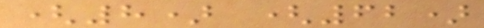(8) (62)
